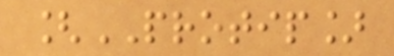[PROTIP]
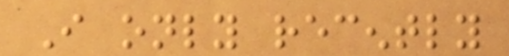I only recently
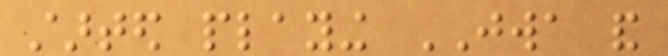started playing JWA and
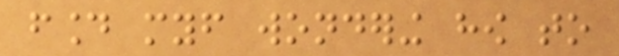found myself wondering how to
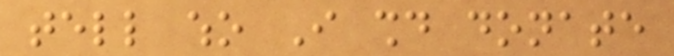tell who I should donate
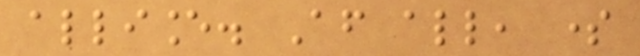alliance. After all, some
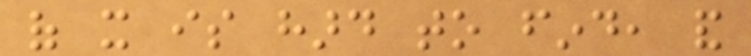of it is hard to find, and
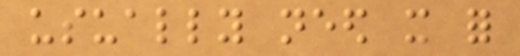usually need it for
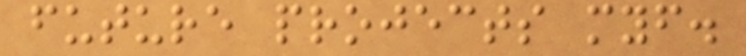future projects myself.
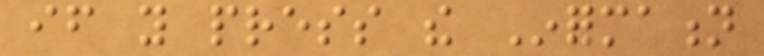if you press the Information
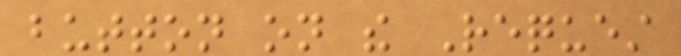button on the Request
